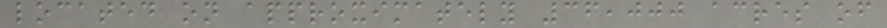located on approximately 36,000 acres of
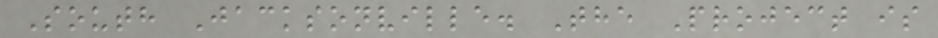South Jacksonville. The Project is
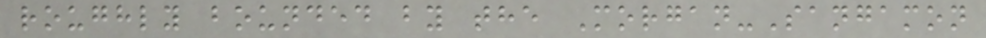roughly bounded by the Morgan-Sangamon
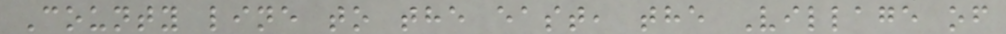County line to the east, the Village of
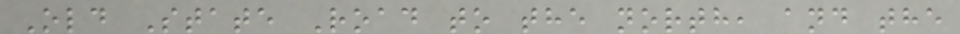Old State Road to the north, and the
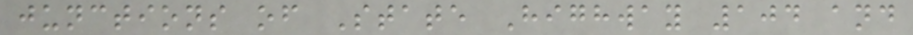junctions of State Highway 104 and
